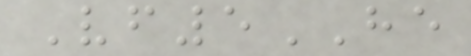Vf5HE
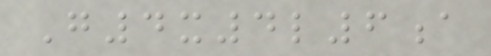G4x4l6a
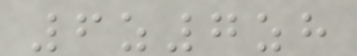6z7zh
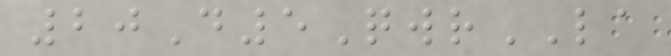20D5QwrLA
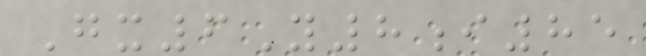Gx6Y8i85
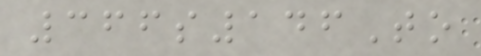366s146To
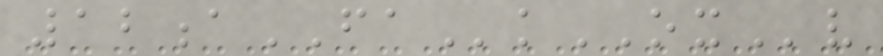12aFAkOXv
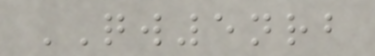QW5nrb
